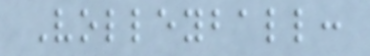Volleyball:
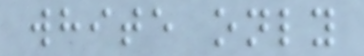white only
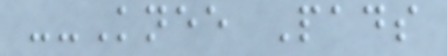--Knee Pads
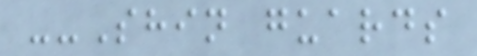--Shin guards
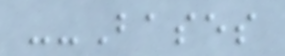--Bases
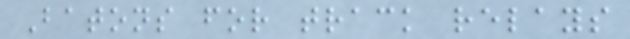Batons for track relays
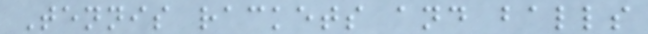Tennis rackets and balls
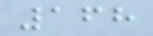168
